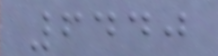6440
